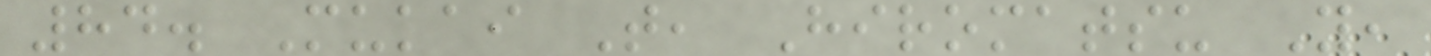84. Mukai T, Hiromatsu Y,
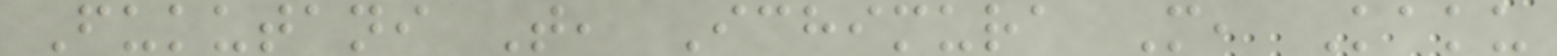Fukutani T, Ichimura M, Kaku
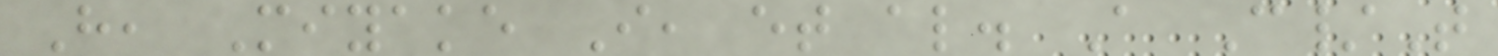H, Miyake I, et al. A C/T
